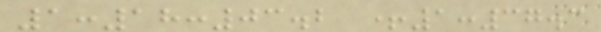1:18:03.2 +1:37.3
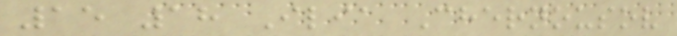15 18 Ilia Chernousov
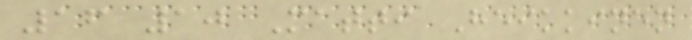16 10 Matti Heikkinen
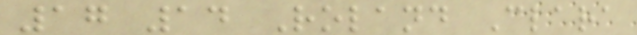17 14 Roland Clara
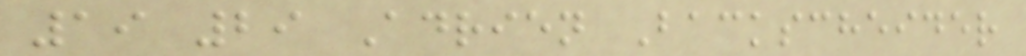19 29 Adrien Backscheider
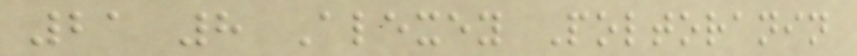21 8 Alexey Poltoranin
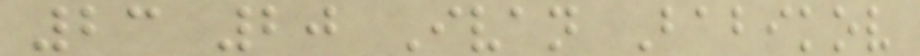23 20 Ivan Babikov
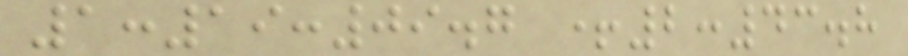1:19:09.7 +2:43.8
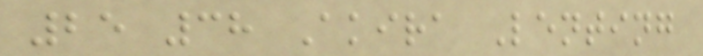25 38 Akira Lenting
